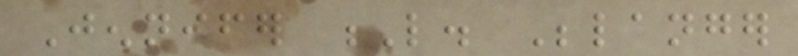Jennifer L. Belanger
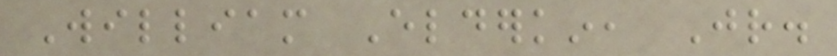William Elderkin, Jr.
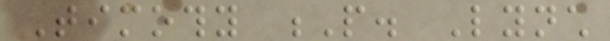Timothy P. Lynch
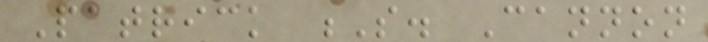Patrick S. Cannon
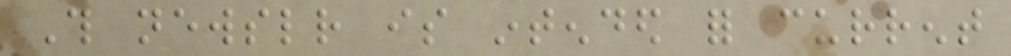This newsletter is intended for current
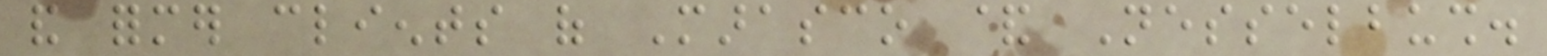and former clients of Marasco & Nesselbush.
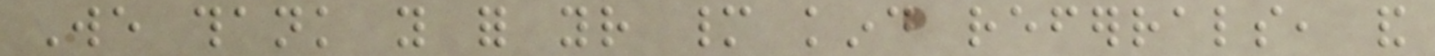We thank you for your many kind referrals, and
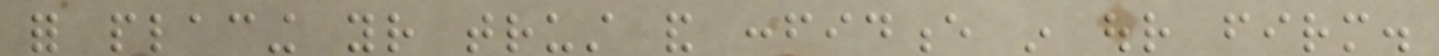for placing your trust and confidence in our firm.
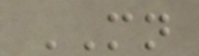MN
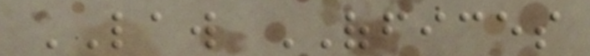LAW OFFICES
